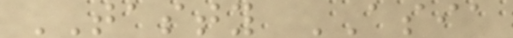TASTY ASIA
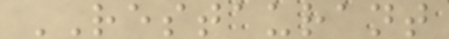RESTAURANT
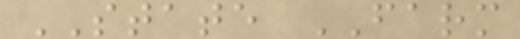STATE FARM
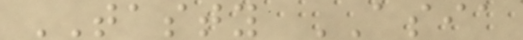TASTY ASIA
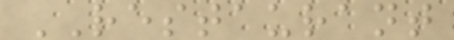RESTAURANT
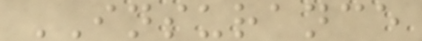INSURANCE
